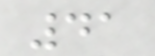41
